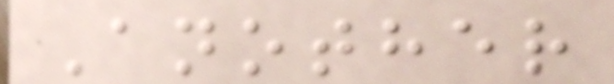Another
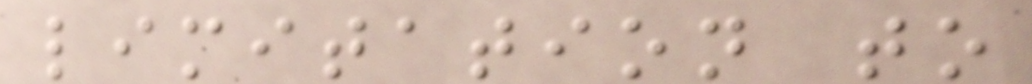limitation to
